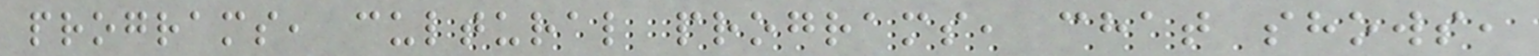programs, cultural programs, chat shows,
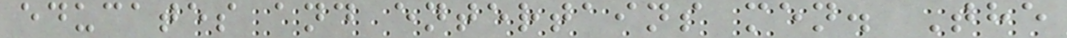educates and entertains men. The
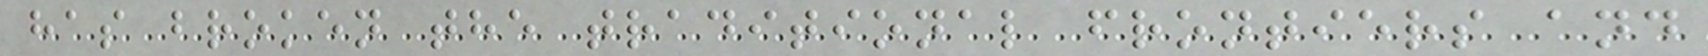has broken the traditional frontiers and
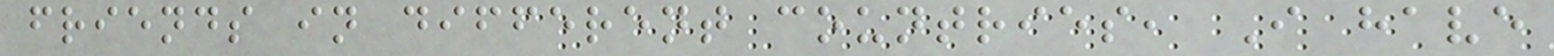friends in different countries, I have
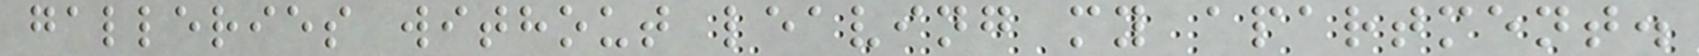galleries without leaving my apartment.
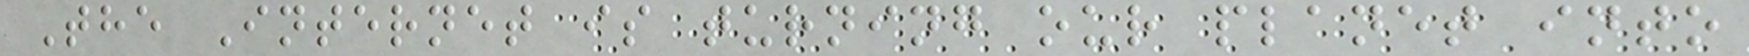The Internet is turning our planet into
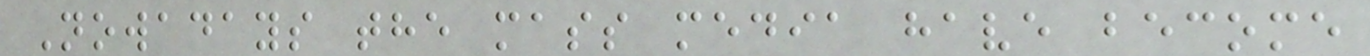Nowadays the mass media have become
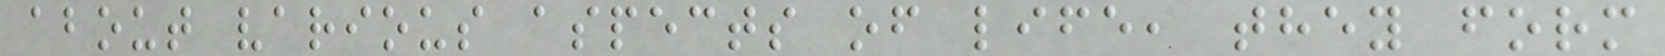about various aspects of life, they form
